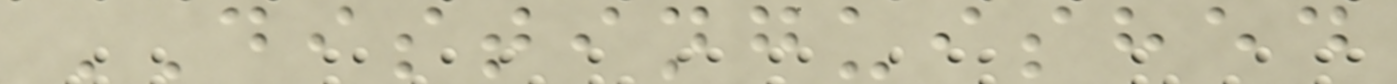DISTINGUISHED
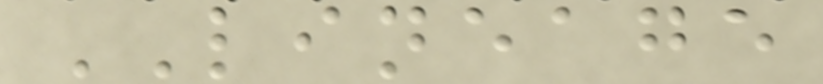LINEAGE
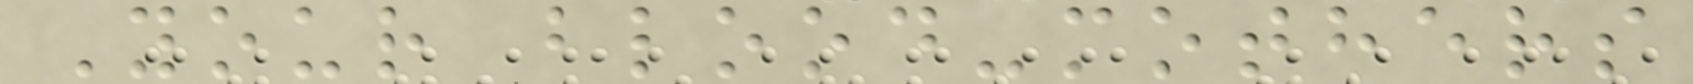Your blood-mothers
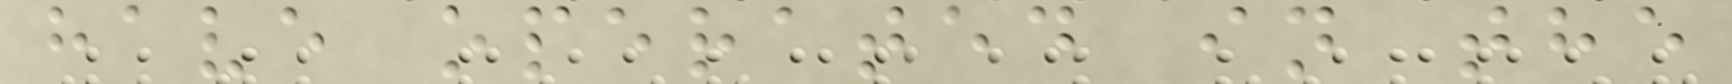have operated in the
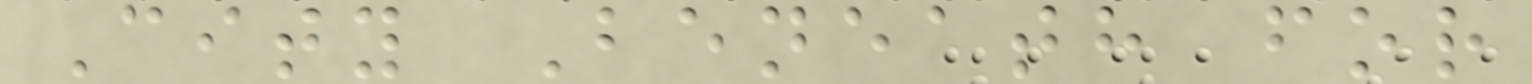City Beneath for
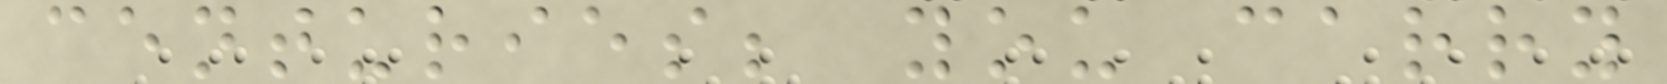centuries; you carry
